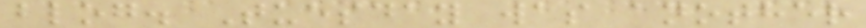blog. Tuesday was another
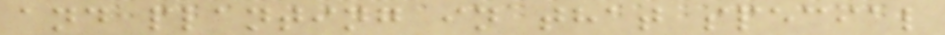and planting in that special
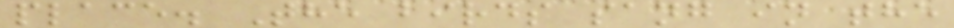place. The birds sang in the
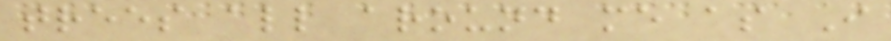trees all around me as I
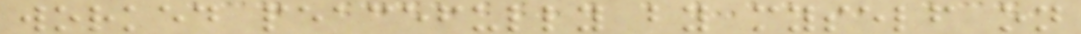worked peacefully by myself on
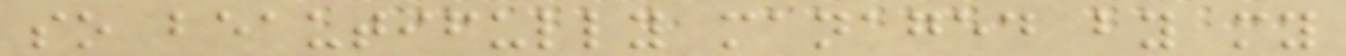so beautifully managed by my
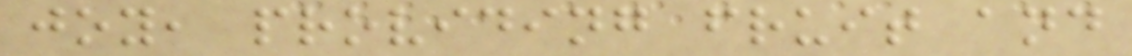joy, providing fruit and
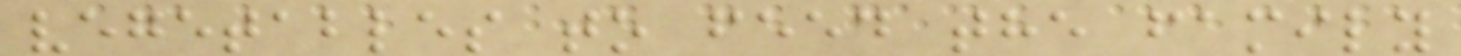vegetables to feed the family
